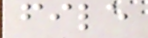file
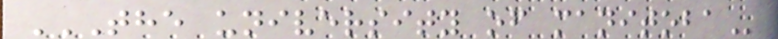THE UNIVERSITY OF MANITOBA
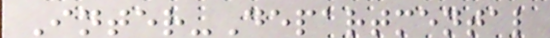Inter-Departmental
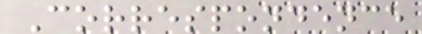Correspondence
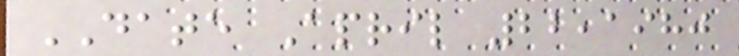DATE April 22,1980
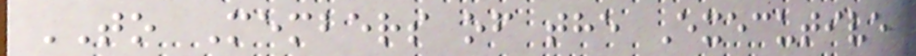TO Members of the Executive
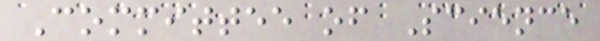Committee of Science
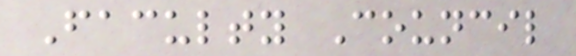Faculty Council
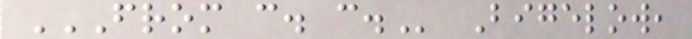FROM C. C. Bigelow,
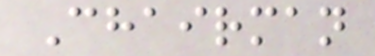Chairman
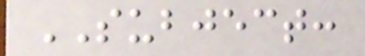SUBJECT:
